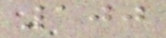100
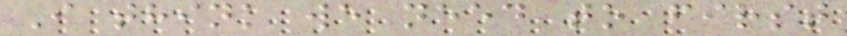I think we need to first
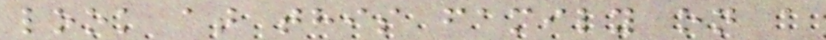look at this family on a
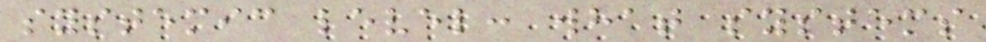systemic level: what systems
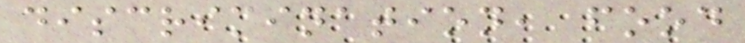discrimination, food
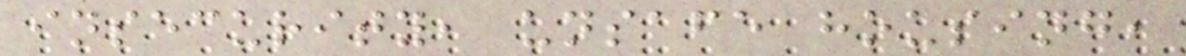insecurity, unsafe housing,
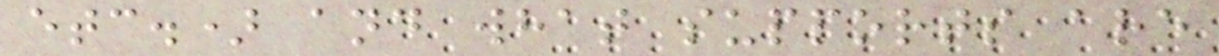etc.) and what supports are
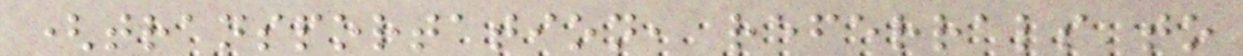(transportation, referrals to
